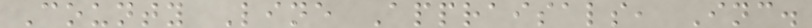County Line Appraisals, Inc.
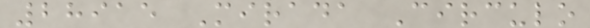28915 Mirada Circulo
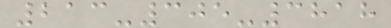213-305-3818
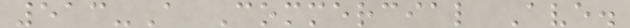513-A Commercial Ave.
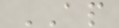AP
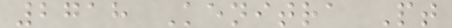2718 Kenitra Pt
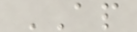AP
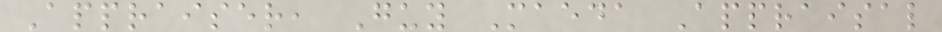Appraiser, Guy Maeda Appraisal
